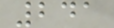241
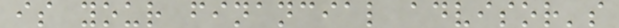is your financial advisor's
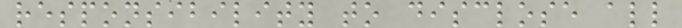responsibility to disclose all
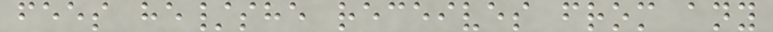fees he/she receives from any
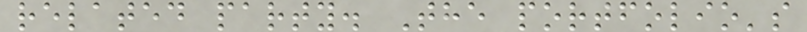related party. The portfolio's
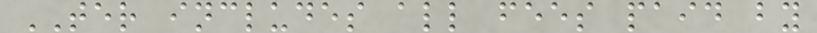TER includes all fees paid by
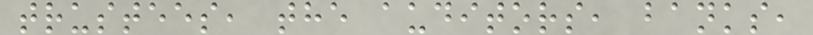trustees, the auditors, banks,
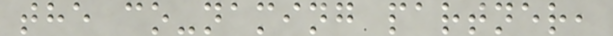the co-naming partner,
